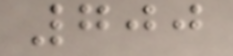700
